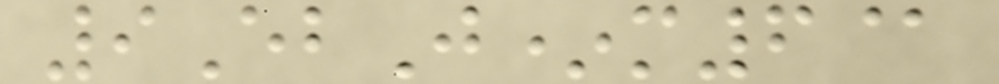9EbJ*m6@
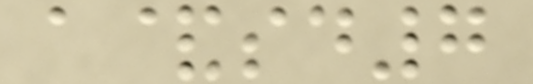a&sd7
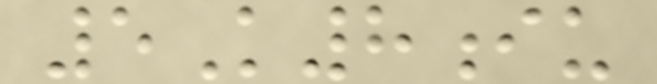5K8iu
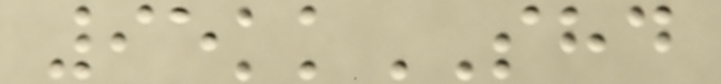95kkSHD
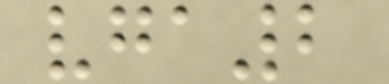vga2
